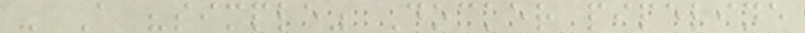- A "simple" Docker pipeline
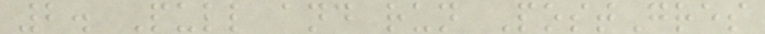2. Pull and run PostGres
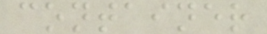container
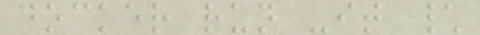docker run -it \
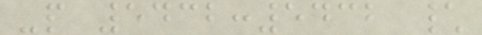-p 5432:5432 \
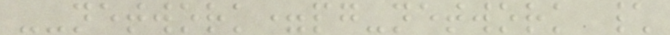--network=pg-network \
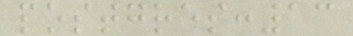postgres:13
